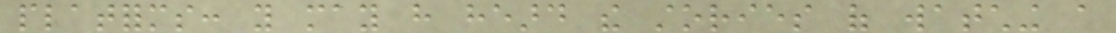platforms: you may have heard the stories of watching a
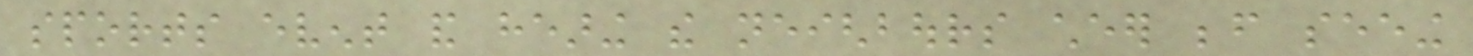sports event and hearing the neighbours cheer before seeing
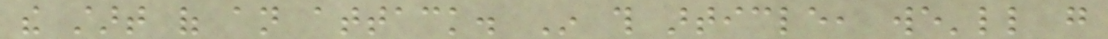the start of an attack. In this article, we'll go
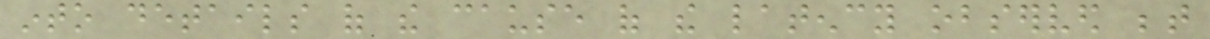into details of the cause of the latency observed between
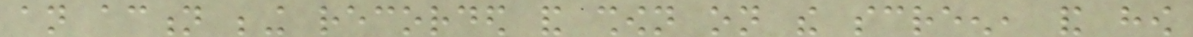an action being recorded and shown on the screen, and how
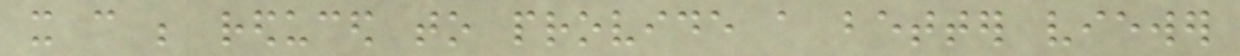it can be reduced to provide a better viewer
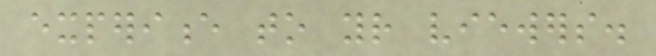experience to your viewers.
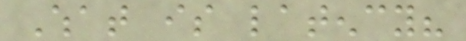What is latency?
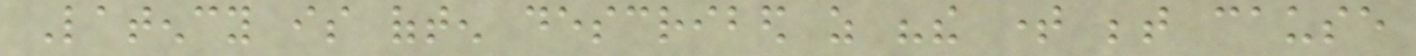Latency is often described as "the time between cause
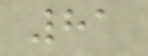81
